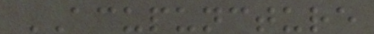ACUPUNCTURE
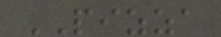PIZZA
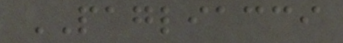PAGLIACCI
